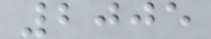2005
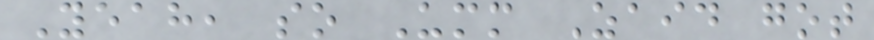Yeah, so Umm Zaid got
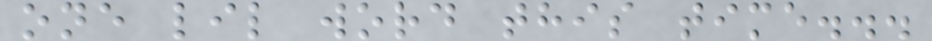one lil word this time...
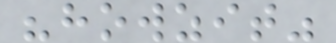"howzit"
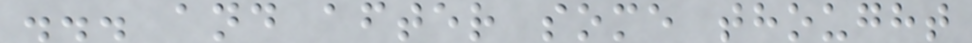... and after some thought
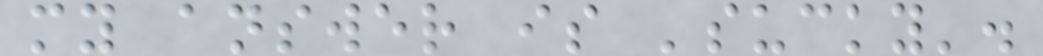my answer is 'sucky'.
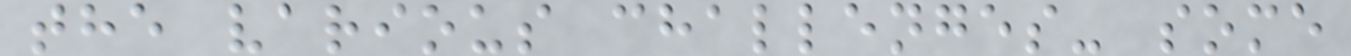the various challenges- some
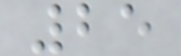25
